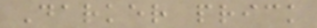Darker prick
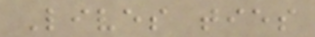Lives ties
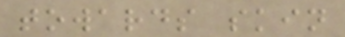towards skin
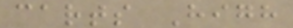carts High
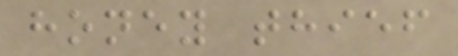honey thief
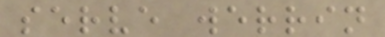serve werrin
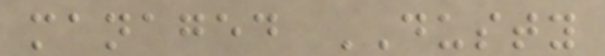managed DUSTY
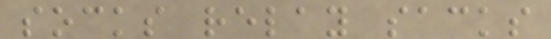socks relay sacks
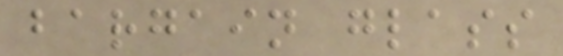bargain glass
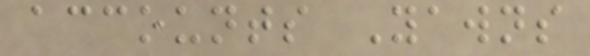accounts Yawns
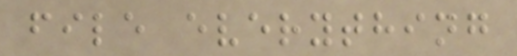file everything
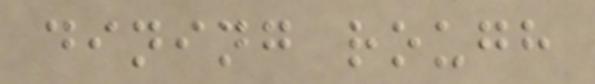dining rough
